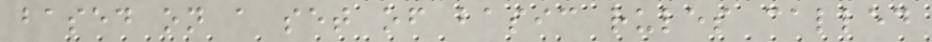based on a set of basic rules called
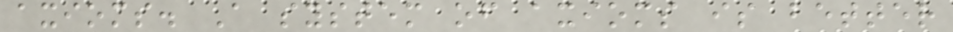axioms. A system of axioms is better
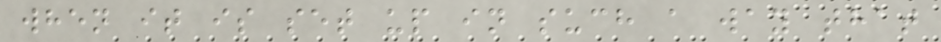when it is set up in such a way that
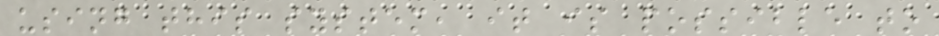using this system, it is possible to
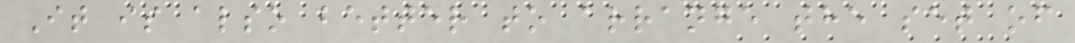It is also better to arrange the set of
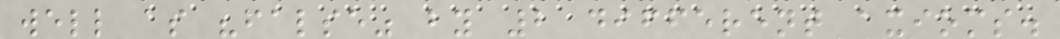well as "false" by 2 different axioms.
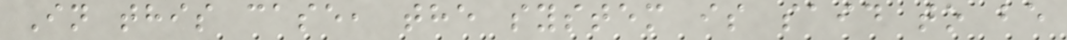In this case, the system is said to be
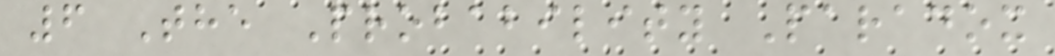6 The Probability Paradox
